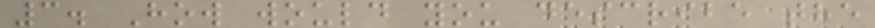3. How would you describe the
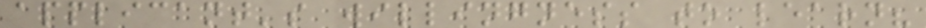applicant's willingness to learn?
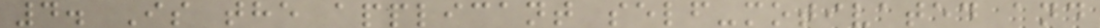4. Is the applicant self-motivated and
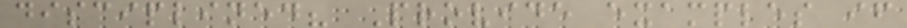disciplined? Provide examples if
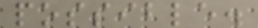possible.
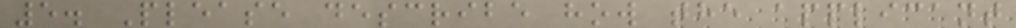5. Please describe how the applicant
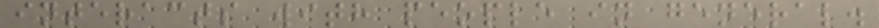interacts with people in general.
